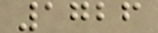1726
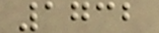1732
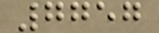7757
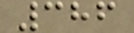386
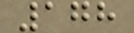178
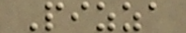Pizza
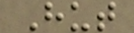Hut
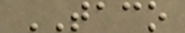TACO
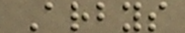Arbys
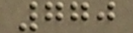770
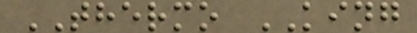THERMO KING
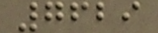7629
